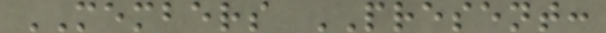MEMBERS PRESENT:
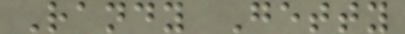Randy Getty
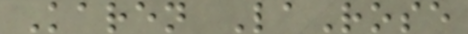Karen LaRose
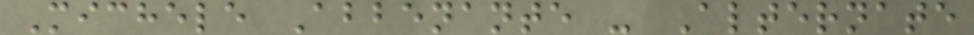Michele Abbenante - Alternate
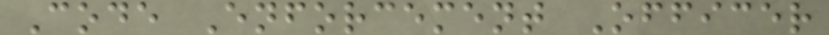Code Enforcement Officer
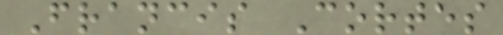Francis Cortes
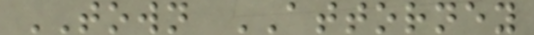TOWN ATTORNEY
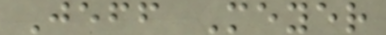Jeff Meyer
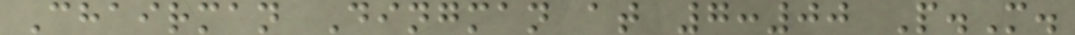Chairman Dingman at 7:00 P.M.
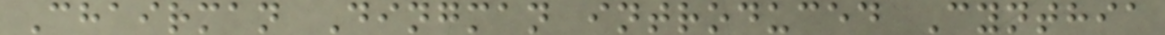Chairman Dingman introduced Cynthia
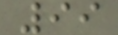99
